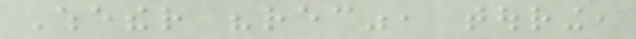Whether "rec", touring,
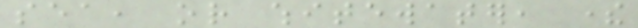sea, or whitewater, there
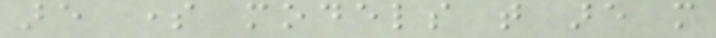are some models that are more
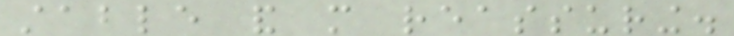stable and more reassuring.
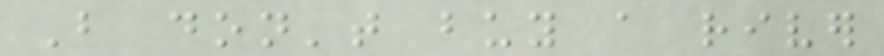But don't buy a river
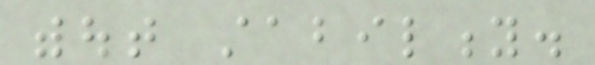without stability.
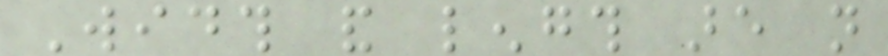Width and length are not
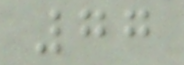77
